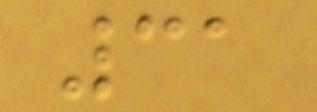31
